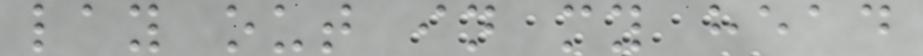lay out in my head
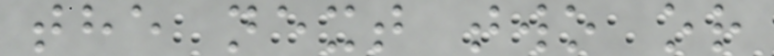the next two or
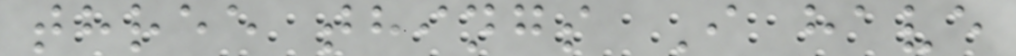three things I have
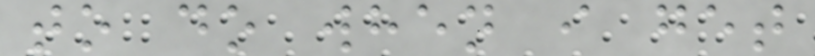to do when i get
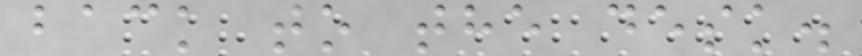back to the desk.
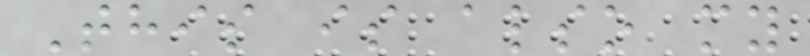This is also my
